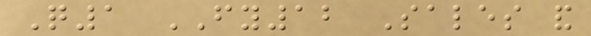Q1 FY12 Sales and
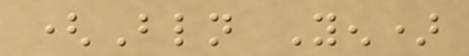(Bln Yen)
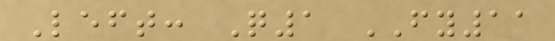Left: Q1 FY11
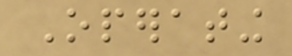Operating
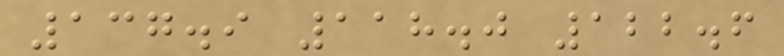137.9 118.0 122.6
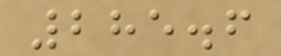285.6
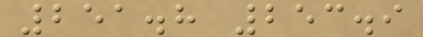251.8 253.9
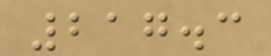217.3
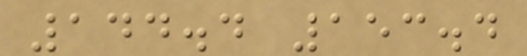144.4 153.4
